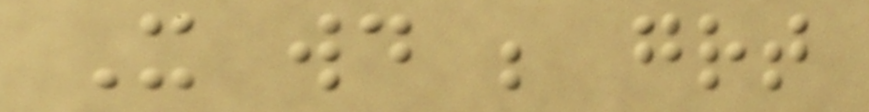It would be great
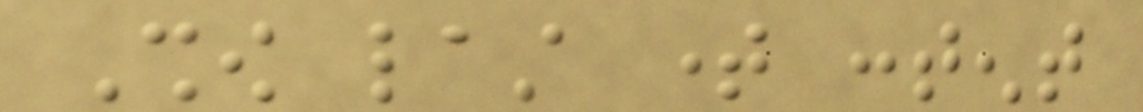Show last time content
